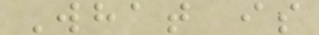What is
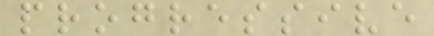progressive
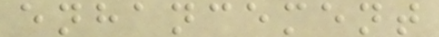enhancement
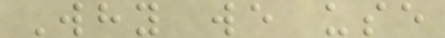Why we use
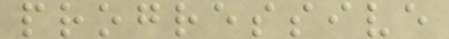progressive
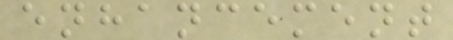enhancement
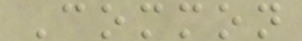Common
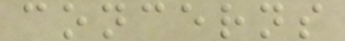concerns
